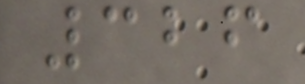326
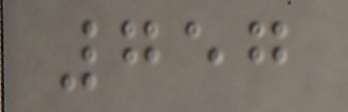757
